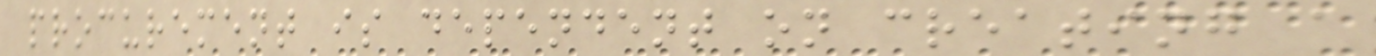procurement is dependent on creating a
